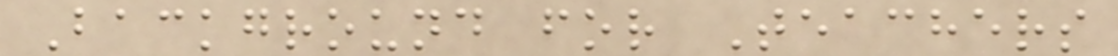Background for Teachers
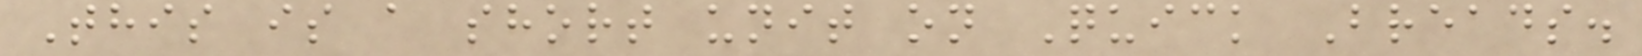This is a short unit on Quick Breads.
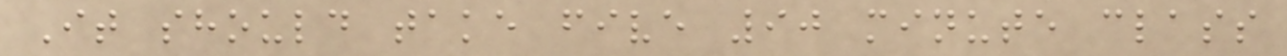It should take five 90 minute class
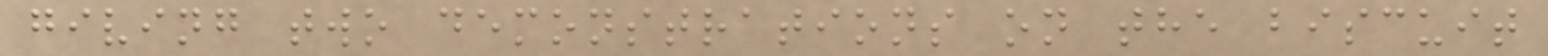giving two demonstrations on the biscuit
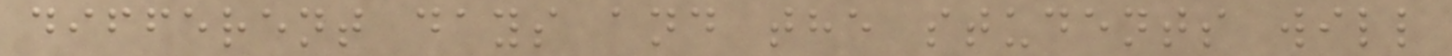different days and the students will
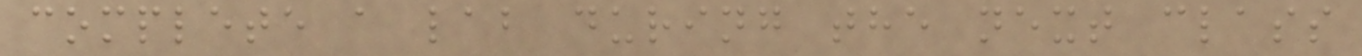complete a lab during the next class
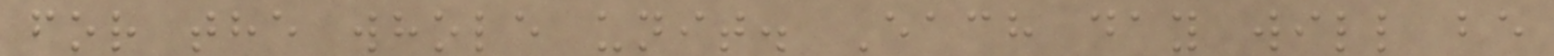for the whole unit. Each day will be
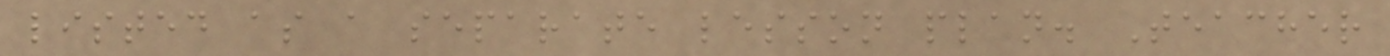listed as a separate lesson plan. Teacher
